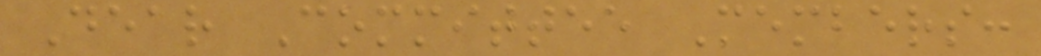Dear Committee Members:
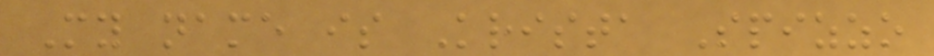My name is Krista Spizzo
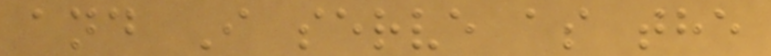and I serve as the
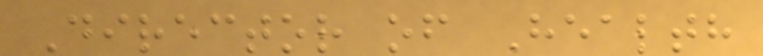Director of Health
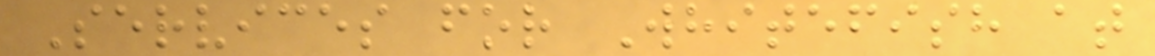Services for Whitefish at
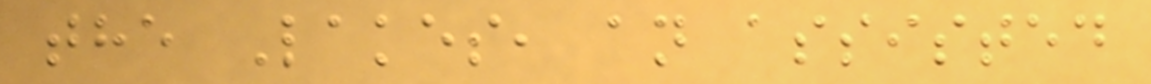the Lakes, an assisted
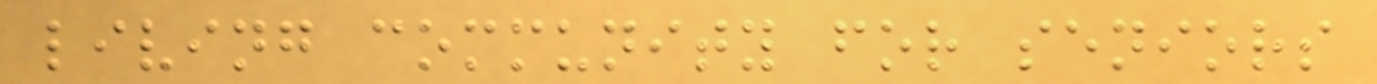living community for seniors
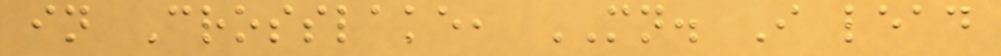in Crosslake, MN. I lead
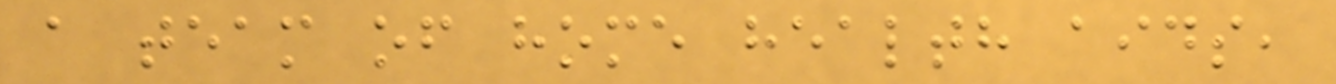a team of home health aids,
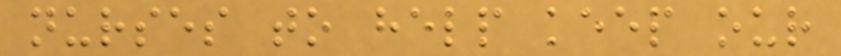nurses to help keep our
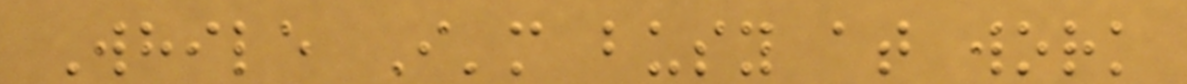While I'm busy at work
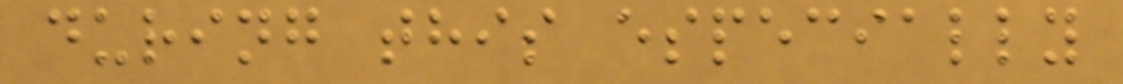during this especially
